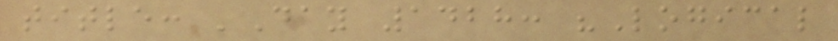title: 'Day 1428: "Logical
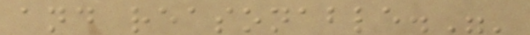and reasonable."'
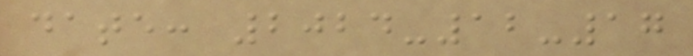date: 2024-12-17
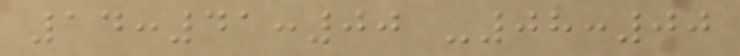14:41:00 -08:00
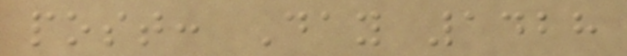post: Day 1428
